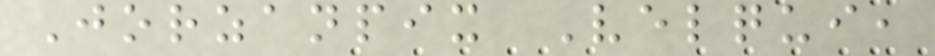Jorzanpix Velqui,
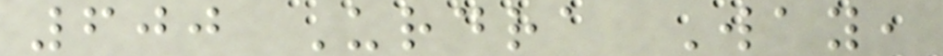600 Urdra Way,
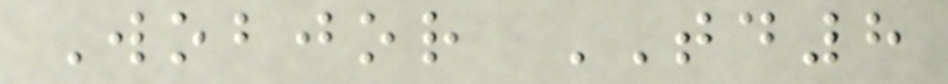Wobjor TD8
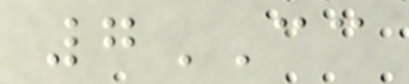7CC
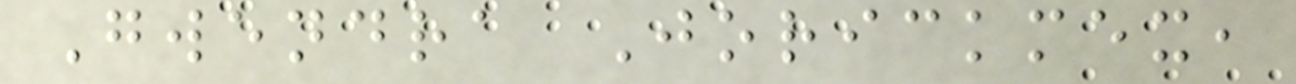Gwendra Jorickmex,
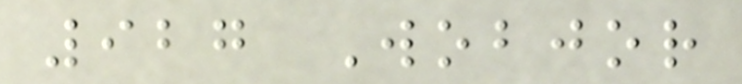927 Wobjor
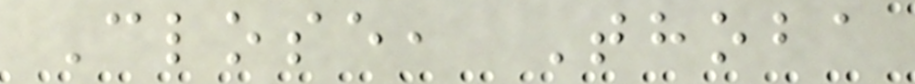Close, Thoba
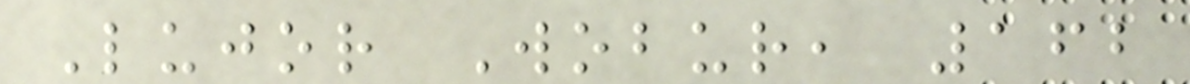Lujor Wobur, 162
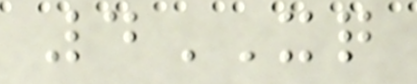4XQ
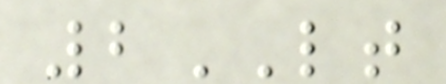2LT
